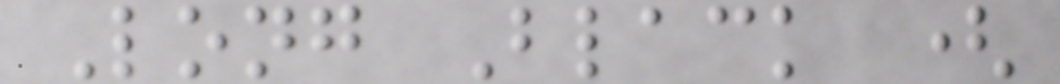Long Black (
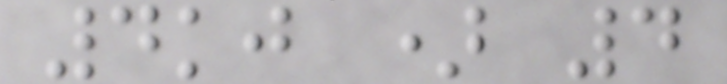4kj ) 4
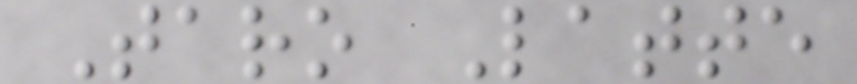Taro Latte
